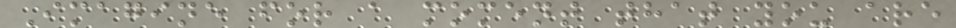Imagine for a moment that you are
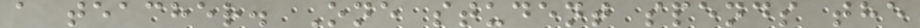a teacher. One student spends the
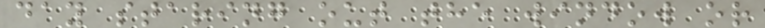day staring out the window or
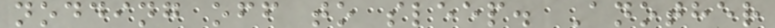nodding off to sleep. Another
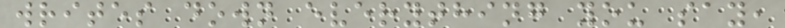writes down everything you say,
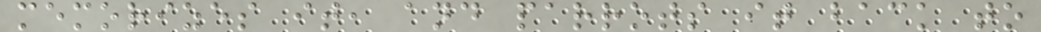memorizes it, and parrots it back to
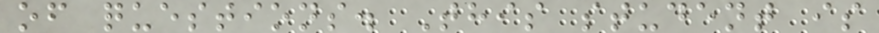of questions. This student is
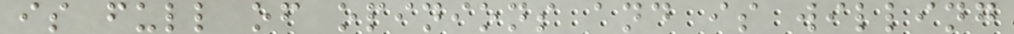is full of opinions and is willing
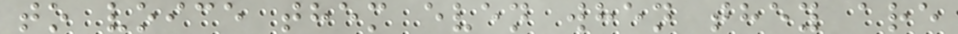to voice them even when they are
